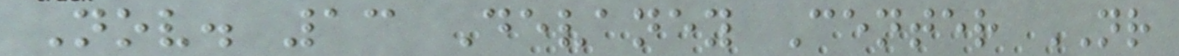Nov. 13 Devaney Center NR
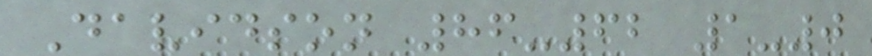Davidson 86-62 1-0
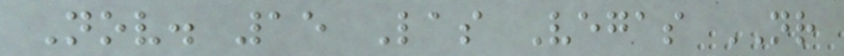Nov. 15 Las Vegas NR
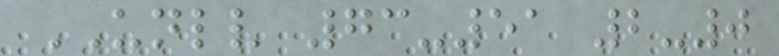UNLV 73-51 2-0
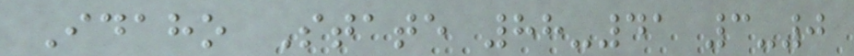Idaho State 88-41 3-0
